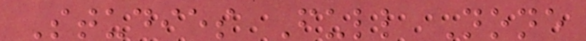Studies Full None
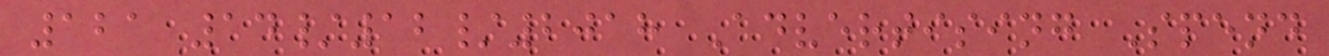121 14/12/2018 Advertising Spend
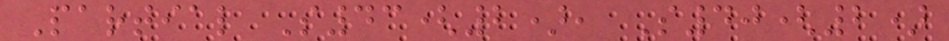Partial S43(2), S40(2)
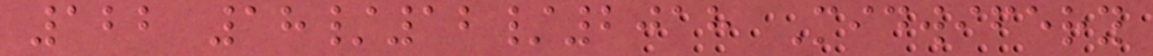122 18/12/2018 Midwifery
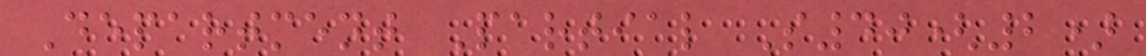Department Partial S40(2)
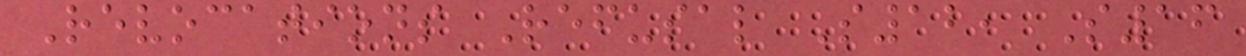Revocations Refusal S12, S16
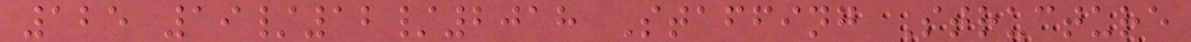125 19/12/2018 Staffing Structure
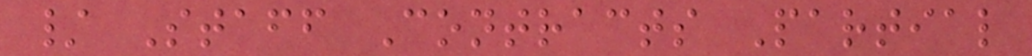/ Staff Contracts Partial
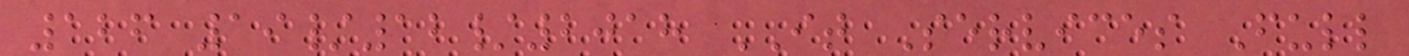126 19/12/2018 IT Services Full
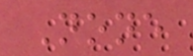None
